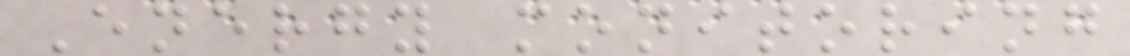Energy monitoring
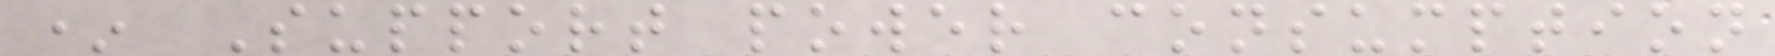* Support power consumption
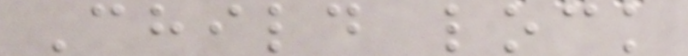Child lock
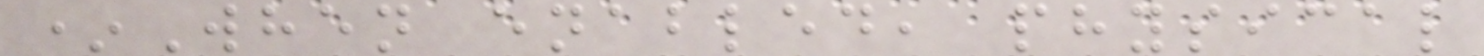*When enabled, physical
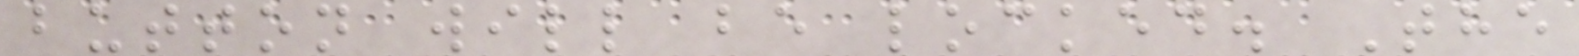button will be locked. The
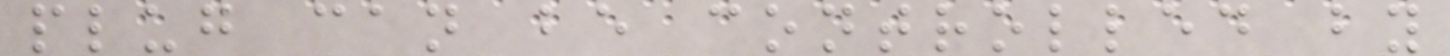plug can be controlled by
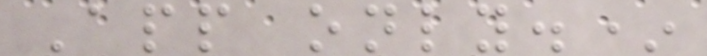App only.*
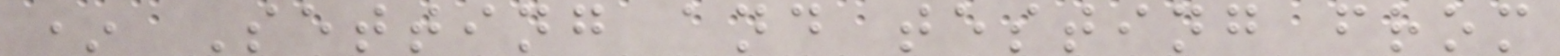* Setting and testing from
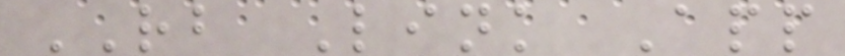RB Link App
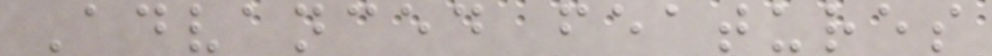Advanced features
